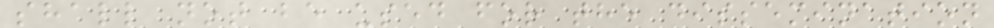shall not be used for the dissemination
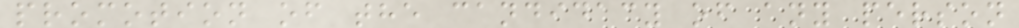promotion of the candidacy of any person
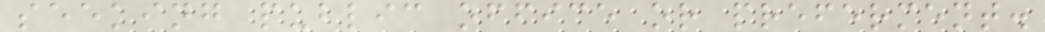seeking public office or preferment.
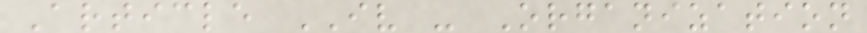Article IV - Organization
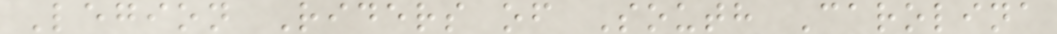Legion Riders of South Carolina
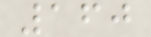160
